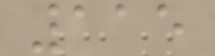115
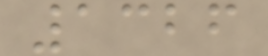1326
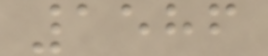1586
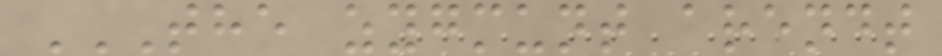THE ZYGMUNT ARENDT
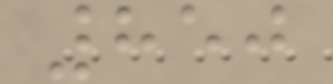850
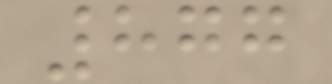877
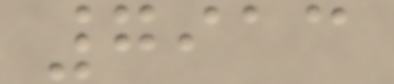7913
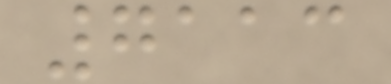7113
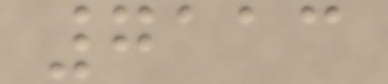7113
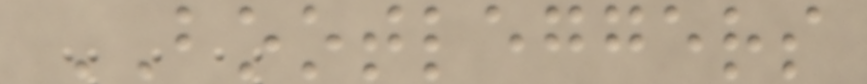BOOTLEGGERS
